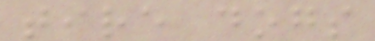tire dogs
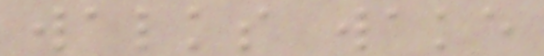walks wake
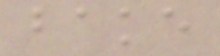bake
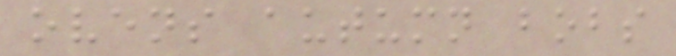ovens autumn bobs
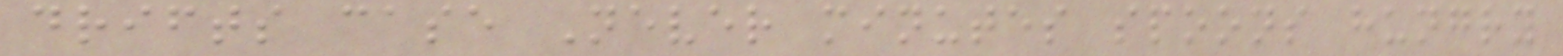drifts case Never minutes spoons hungry
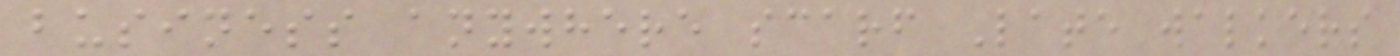business anywhere scarf Late walkers
